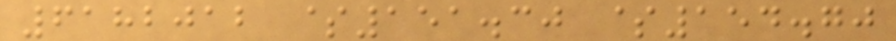6182012 $151.30 $154.70
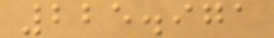225.971
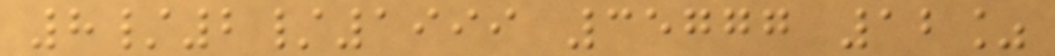8/2/1999 35777 12%
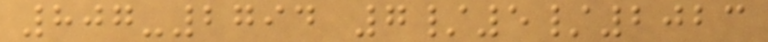807-2794 7/5/2023
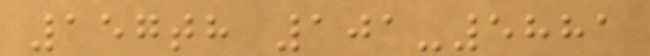157th 101-5881
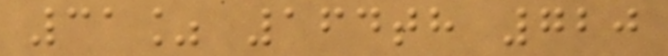31% 164th 720
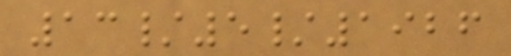13/5/1926
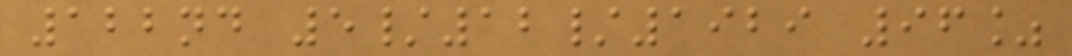122nd 5/12/1929 96%
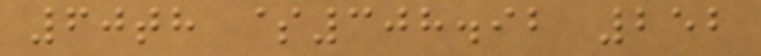60th $308.92 252
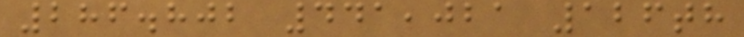286.802 441,021 126th
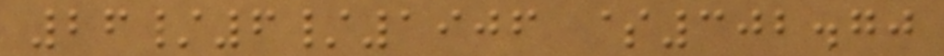26/6/1906 $302.70
